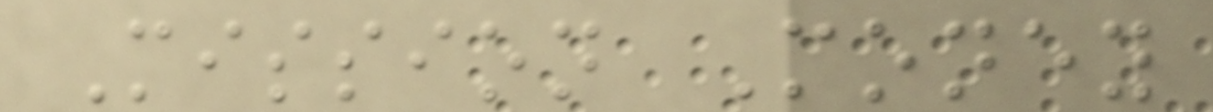Mission Money
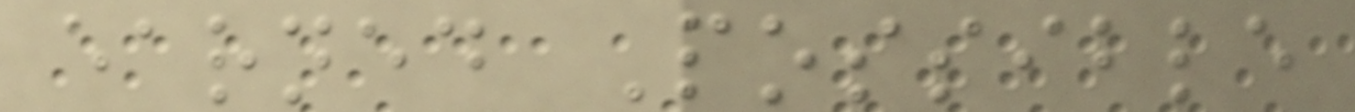earned Possible
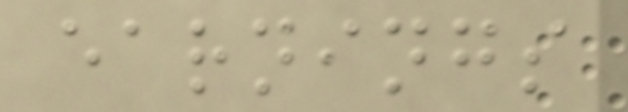earnings
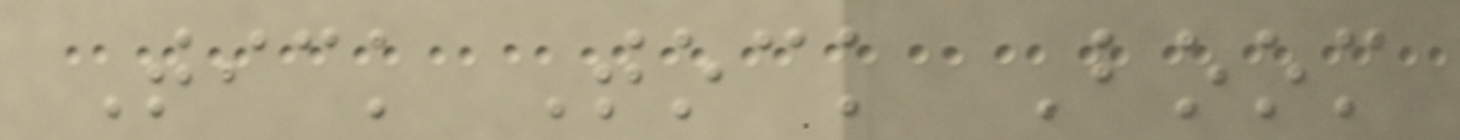Tick Tock Boom
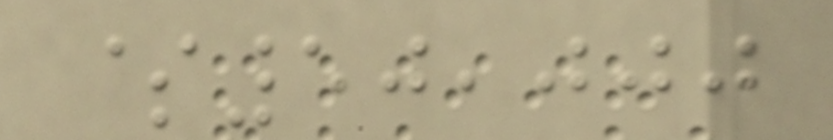$50,000
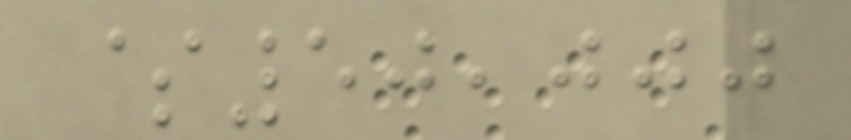$50,000
